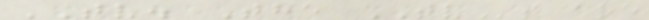TV. The TVs are
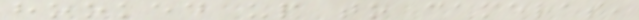hooked up to cameras,
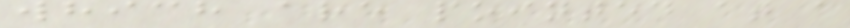which are pointed at a
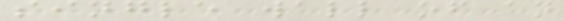single wall of an
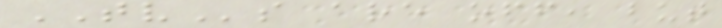TVs are off, but
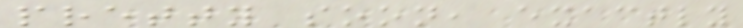pretty soon, exactly
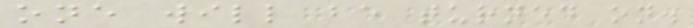one will be turned on.
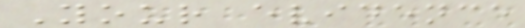Your evidence
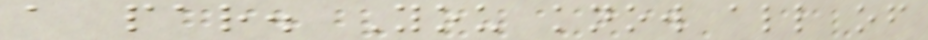a par. You know all of
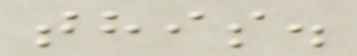this.
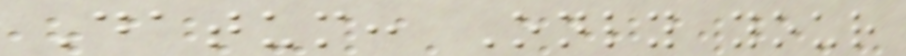Datum: Only your
